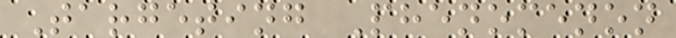Targeting Phenomenon
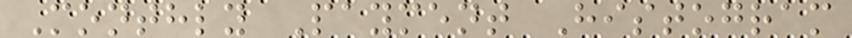Monthly Payment Histogram
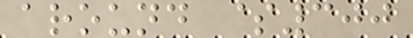around $300
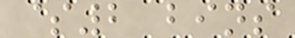$2 bins
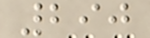290
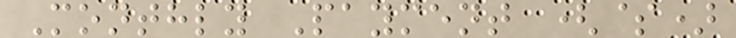Monthly Payment ($)
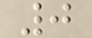0
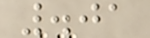.01
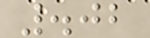.02
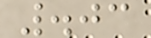.03
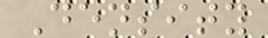Density
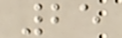25
